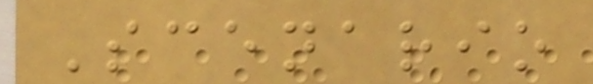Scenario
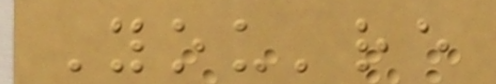You're
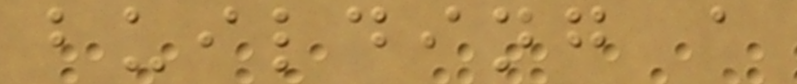building a
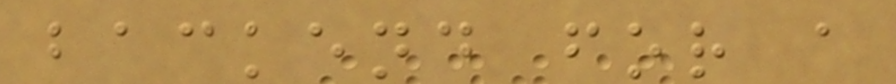backend for a
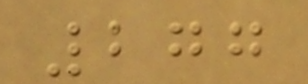277
